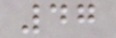47
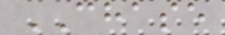CHASE
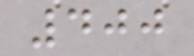400
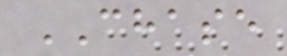CHASE
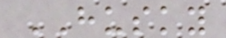HUSKY
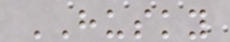HUSKY
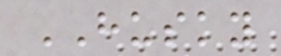HUSKY
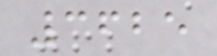3625
